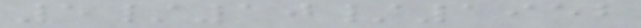5/10/1952
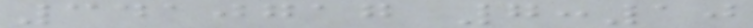3410717 7:10
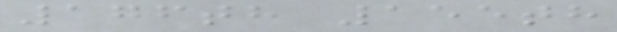176th 155th
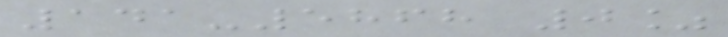141-5868 0%
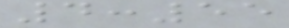4:55
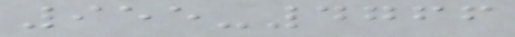955-4766
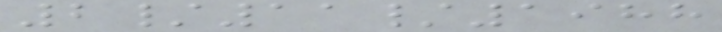2/11/1988
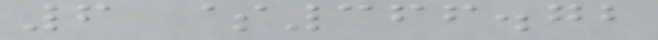6 $366.72
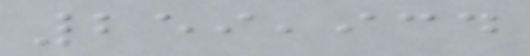259,934
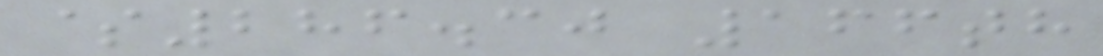$286.30 166th
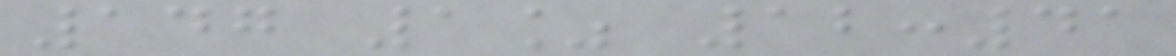147 1% 12:41
